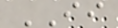II
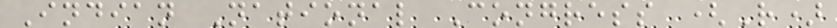Indian National Congress (R)
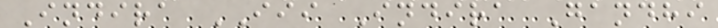Indira III Indira Gandhi
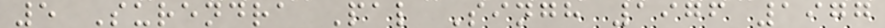5 Surendra Pal Singh 1976 1977
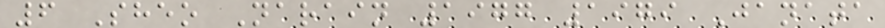6 Sheo Narain 1977 1979 Janata
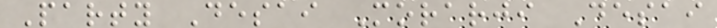Party Desai Morarji Desai
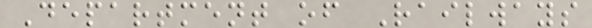Department of Railways
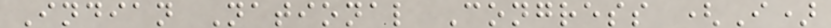Indian National Congress (I)
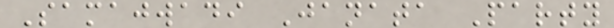Samajwadi Janata Party
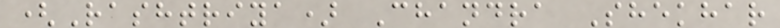(Rashtriya) Chandra Shekhar
